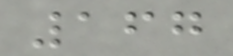167
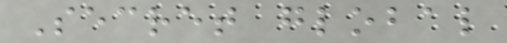Secret global
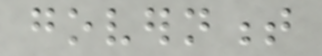government
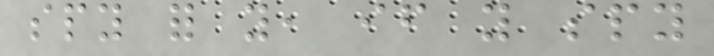spy for you, if you spy
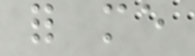for me
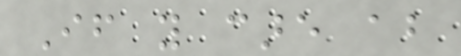If you care about
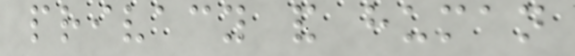privacy and human
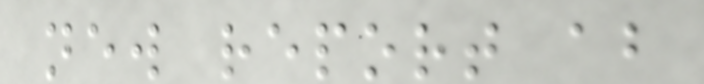new report about
